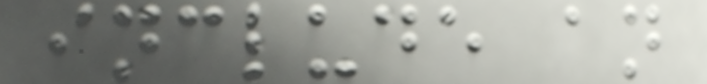include an
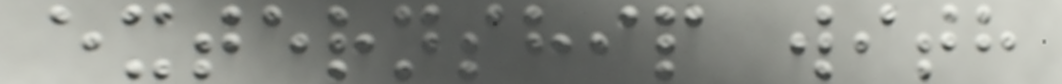externship with
